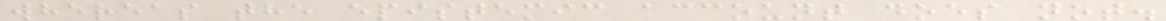whereas the epistemic account does not.
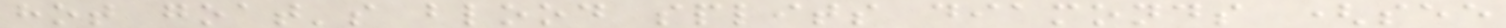hot goat's blood splits diamonds (see
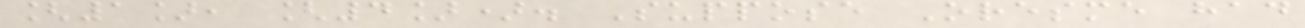[1], [4]). Suppose Oresme had
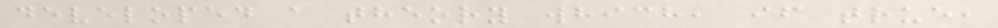developed a theory which, if true,
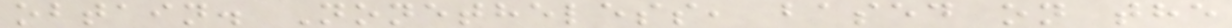obtain. Nonetheless, based on the
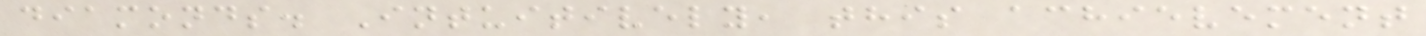diamonds. Intuitively, this achievement
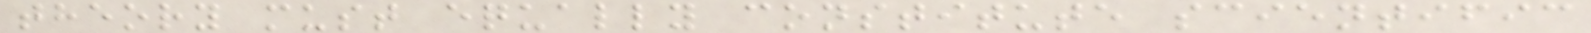theory must equally constitute scientific
